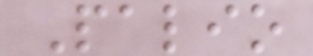Palio
